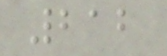212
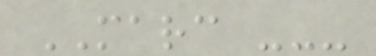MARC ---
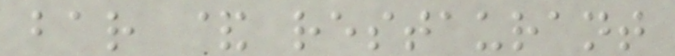bar & restaurant
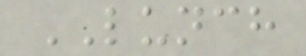LUNCH
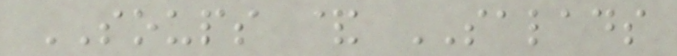SOUPS & SALADS
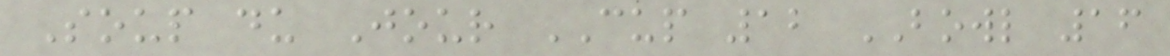Soup du Jour CUP 12 BOWL 16
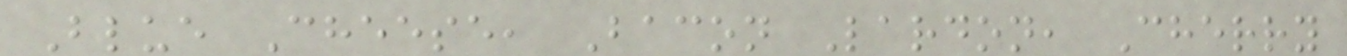Blue Cheese, Bacon Lardon, Cherry
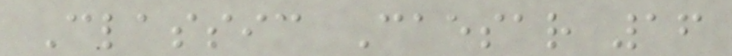Classic Caesar 16
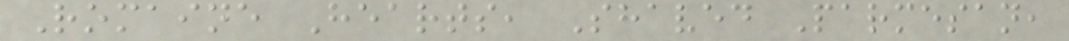Romaine Hearts, Shaved Parmesan,
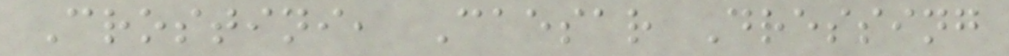Crostini, Caesar Dressing
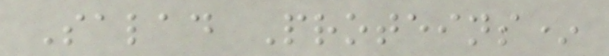Salad Proteins*
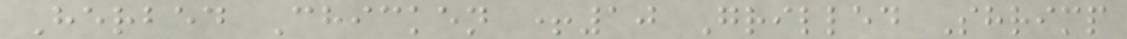Herbed Chicken +10 Grilled Shrimp
